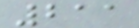211
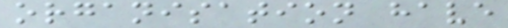organisation have
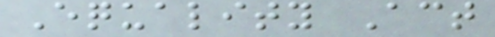Equality Act
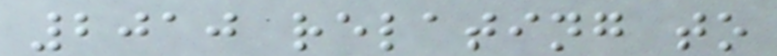2010 relating to
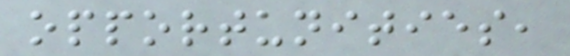opportunities,
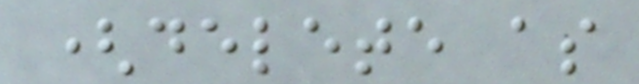(delete as
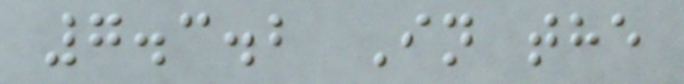7.3.2 In the
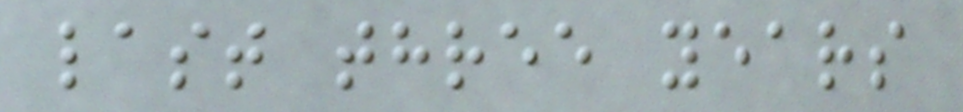last three years
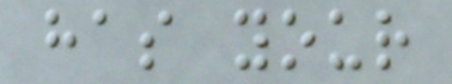has your
